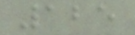125
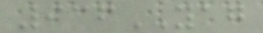936YAG
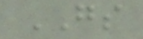GS
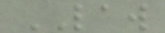LAW
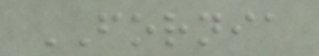FORNIA
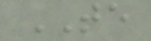TE
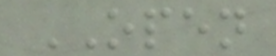OPEN
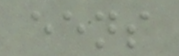eens
